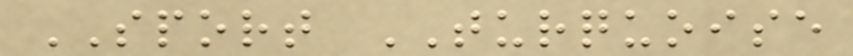SPORT TURQUOISE
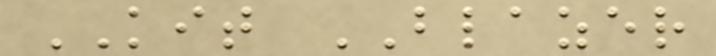KIT BLAZER
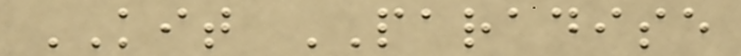KIT PARADISE
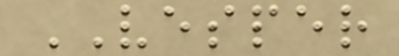VESPER
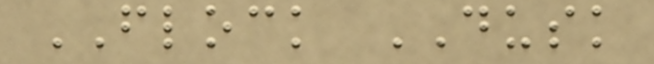FLOCK DUSK
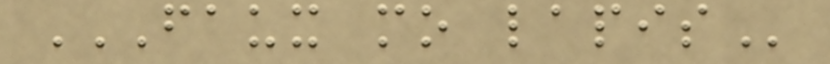FAUX MO LAPIS
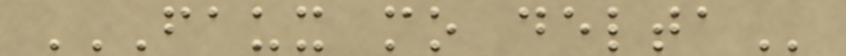FAUX MO DELTA
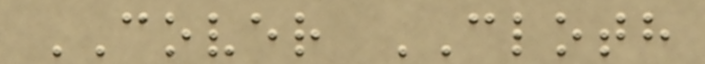COVER CLOTH
